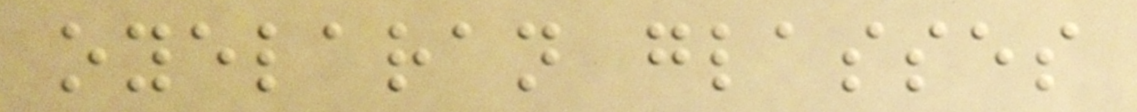oyelaran glasses
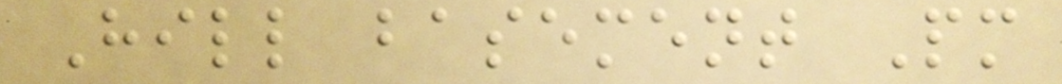Hill basement Pm
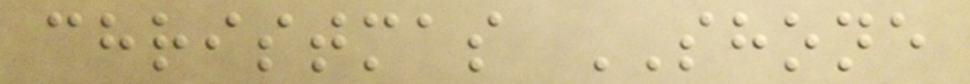christmas SHONE
